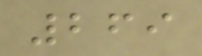269
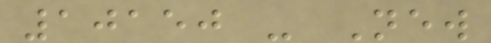10150 - New
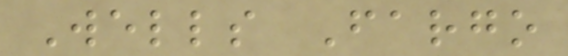Wells Fargo
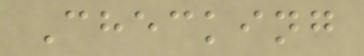Checking
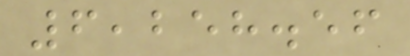6,258.56
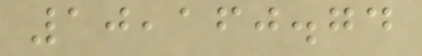10,160.74
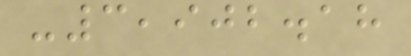-3,902.18
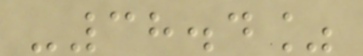-38.4%
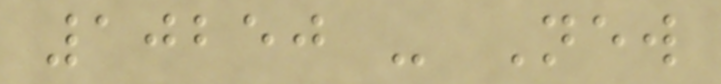10250 - New
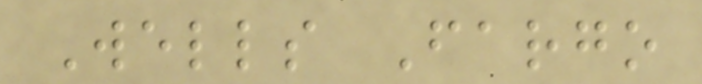Wells Fargo
